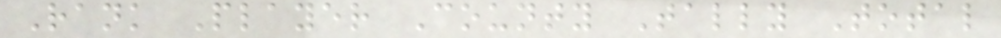Rank Player County Tally Total
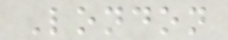London
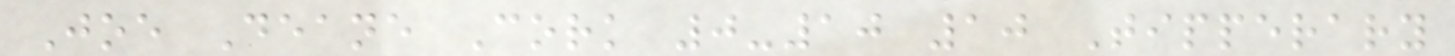Joe Deane Cork 0-10 10 Tipperary
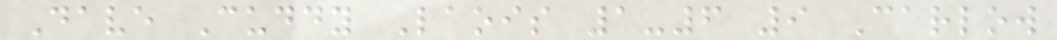Dave Cuddy Laois 1-6 9 Carlow
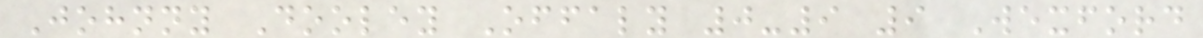Johnny Dooley Offaly 0-9 9 Wexford
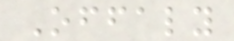Offaly
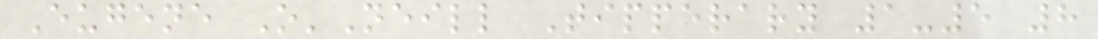Eugene O'Neill Tipperary 1-5 8
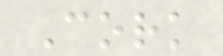Cork
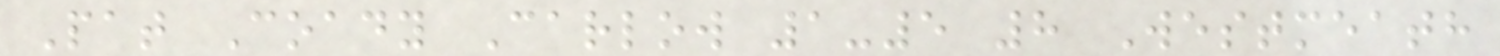Pat Coady Carlow 1-5 8 Westmeath
